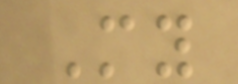My
